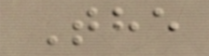The
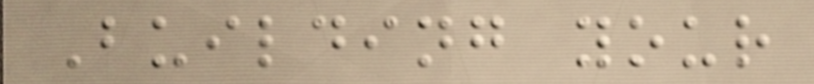Building your
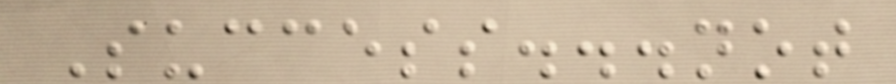Success...not
